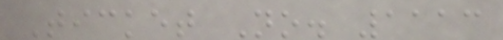Ticket No. 1113
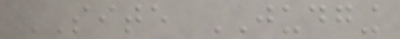SITE JUDGING
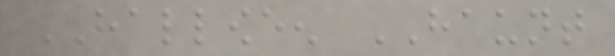HALLOWEEN HAUNT
